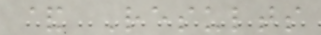& Results
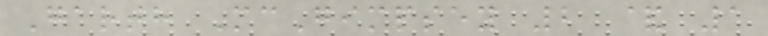Garth McGimpsey 2 & 1
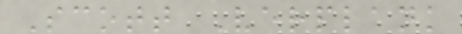Scott Verplank
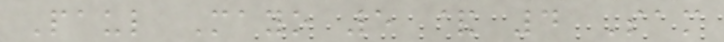Paul Mayo 5 & 4 Sam
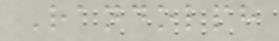Randolph
